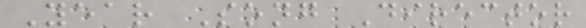Year Song Director
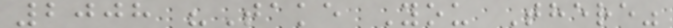2008 "Take You There"
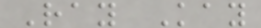Ray Kay
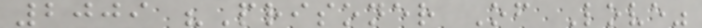2009 "Prisoner Of Love"
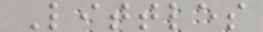Littles
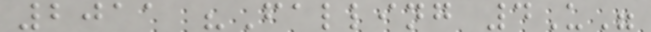2011 "Falling 4U"
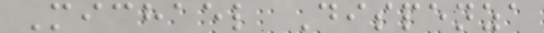Michael Dispenza
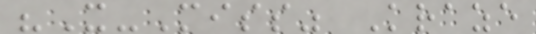"X-Miss" Kraze
